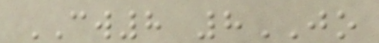CW8 8JO
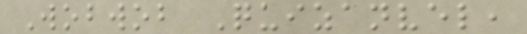Wobwob Quizanvel,
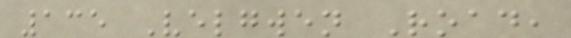135 Velgwen Road,
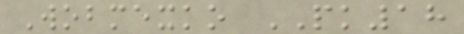Wobmexko PK18
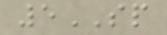5SP
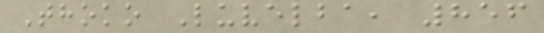Thoko Luvelba, 856
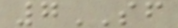7SF
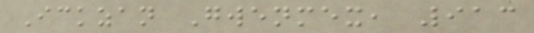Ickzan Gwenmex, 913
